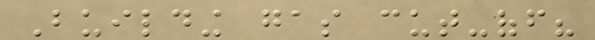Building gas cut-off?
